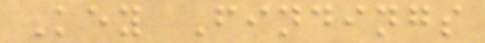Key Findings
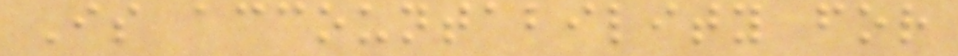Is accountability for
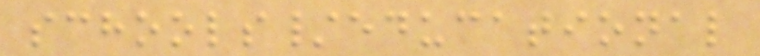schools/educational
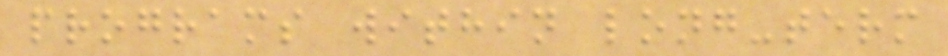programs within long-term
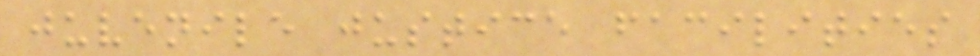juvenile justice facilities
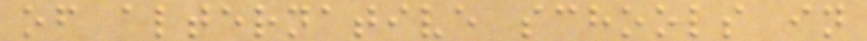of alternative schools in
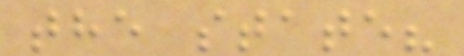the state?
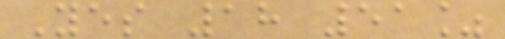Yes 18 51%
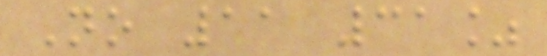No 11 31%
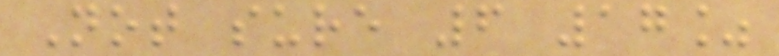Not sure 6 17%
